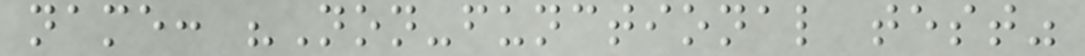name: "Non-functional test"
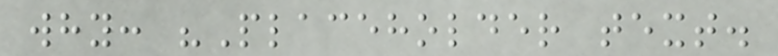why: "Placeholder text.
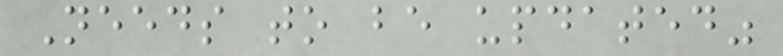Needs to be updated"
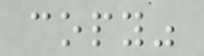copy"
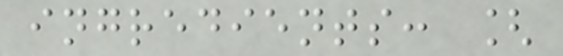ingredients: [
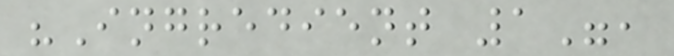"Ingredient 1",
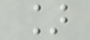]
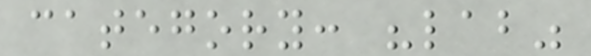category: "lab"
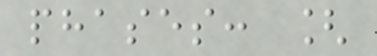phases: [
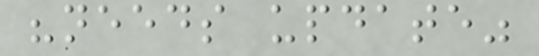"needs update"
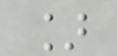]
